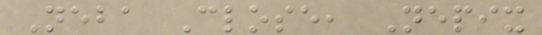Neba Close, Nepix
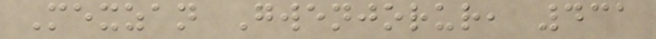Mexzan Gwenjorur, 431
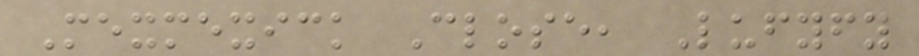Mexmexick Close, Lufyfy
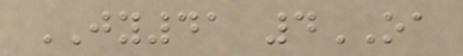JY41 4OA
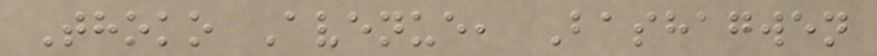Thoko Avenue, Bashagwen
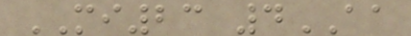MI23 4AA
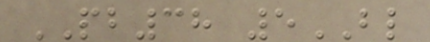PB38 5BL
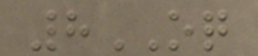8OQ
